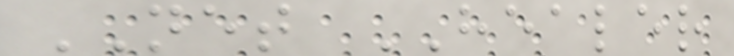NET HEALER
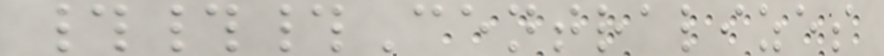###Centralizes
